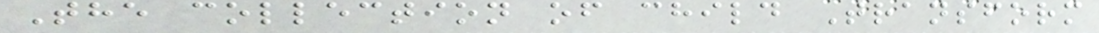The collection of child Transform
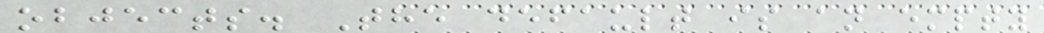objects. The default is an empty
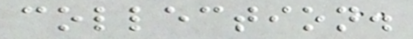collection.
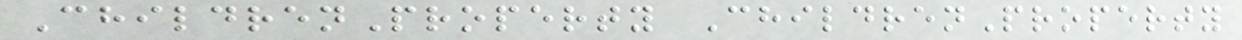ChildrenProperty ChildrenProperty
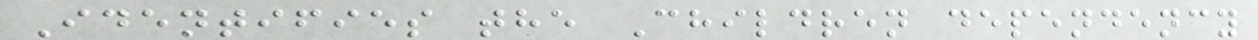Identifies the Children dependency
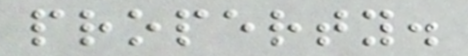property.
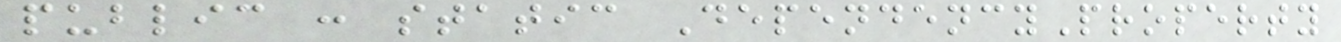public : static DependencyProperty
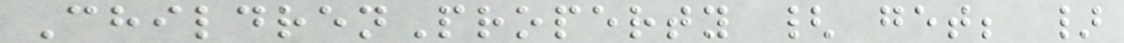ChildrenProperty { get; }
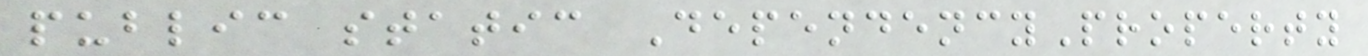public static DependencyProperty
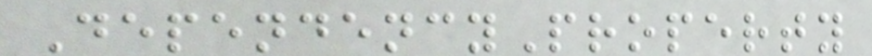DependencyProperty
